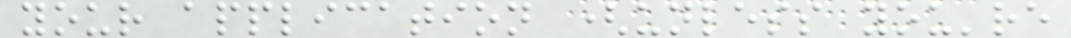your application (unless you're
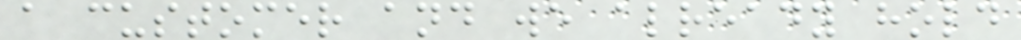a customer and we already hold
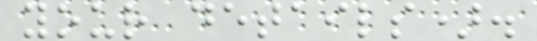your details).
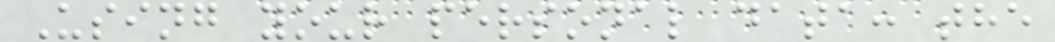Using your personal data: the
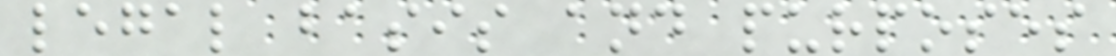legal basis and purposes
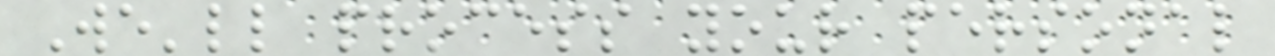We'll process your personal
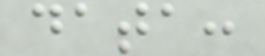data:
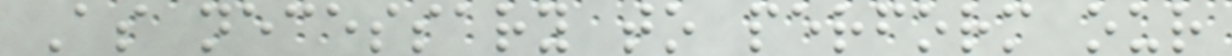As necessary to perform our
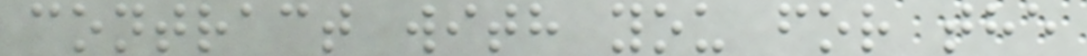contract with you for the
